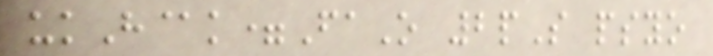ukH@k=FaO 2pS psyo
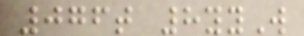076t 8yyW
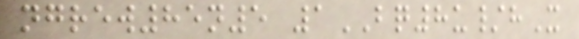ngrew85n5 1BQ8u/hX
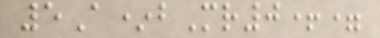5A*bMr0+=
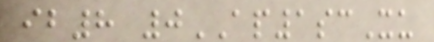ib8 0AP1scXu
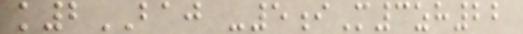k2BAJ -5iM3zh22
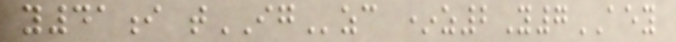y41i tIGzc *z2Y7AEY
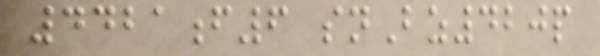4421f6 snBz420p
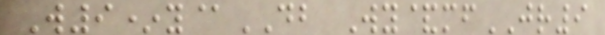W9*y@DB Wy&mfJR9
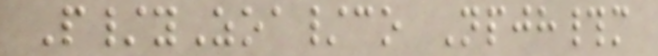P/yZoa/co Npjh#m
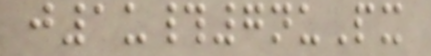j1u#7nuPx
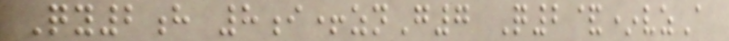Qy2h 8i+znG7 Q2&*vzA
